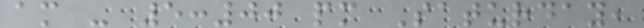am - 5:00 pm Saturday,
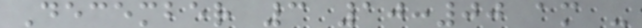December 3 10:00 am -
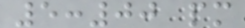5:00 pm
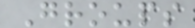Groups
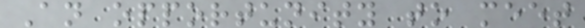An opportunity to meet
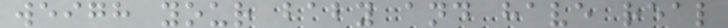weigh your baby and have real
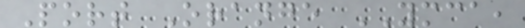Port Orange YMCA,
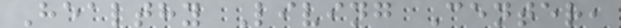Healthy Living Center,
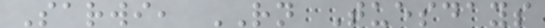Sarwi, RN Tuesdays
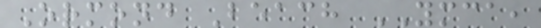Ormond Beach YMCA,
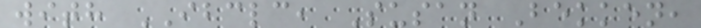with IBCLC, Susan Bekken,
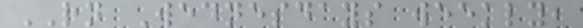RN Wednesdays weekly,
